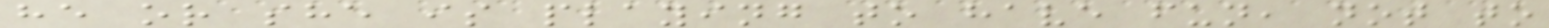he or she is playing to have fun, not to
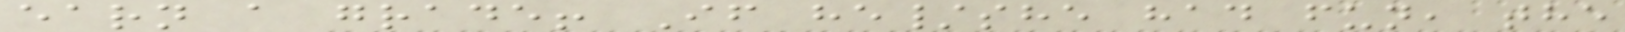earn a grade! If he/she had fun, the
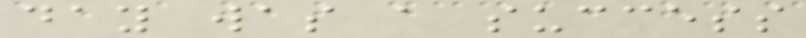day was a success
